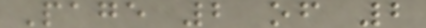Page 2 of 2
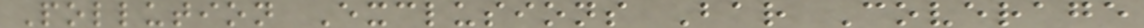Pollution Exclusions Bar Coverage
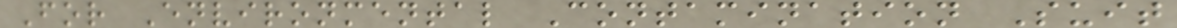For Environmental Contamination Suit
